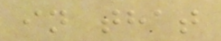in that
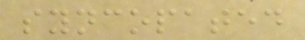syncopated
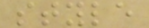style
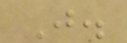J.
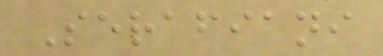Serafiani
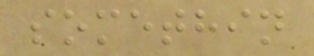somethin
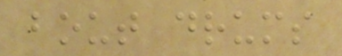bout drums
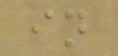in
